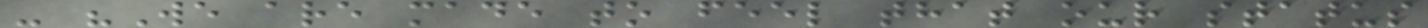- "We are made to feel that our status
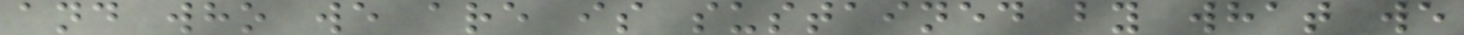and who we are is sustained by what we
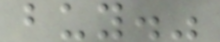buy."
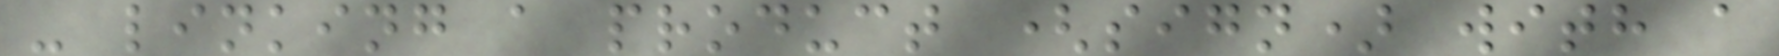- linking a product (sign) with a
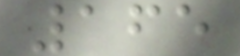165
